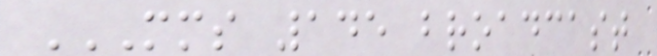MMS 145 BROADCAST
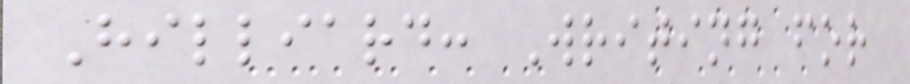Hilliard: Writing for
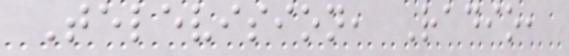Television, Radio,
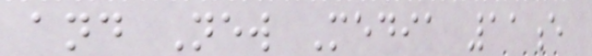and New Media 11e
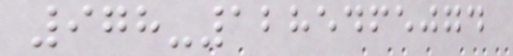978-1285465074
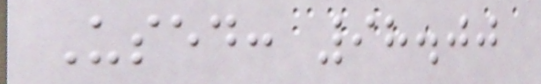Used: 98.00
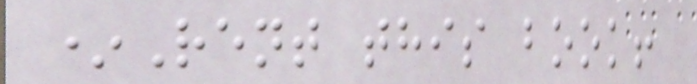*Rent this book!
